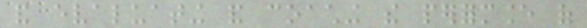and evaluating and coaching the performance of
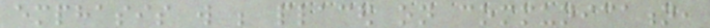emphasis will be placed on communication,
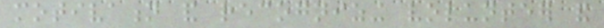motivation and recognizing volunteer and
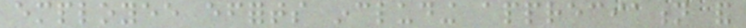employee efforts including appreciation and
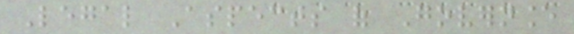Legal Aspects of Governance
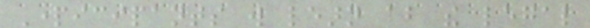Participants will learn about the legal
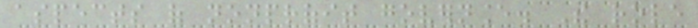aspects of nonprofit governance. The role
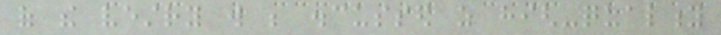of the vestry will be discussed as high-quality
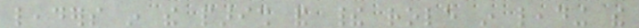leaders in the parish and their role in leading the
